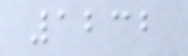1232
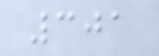301
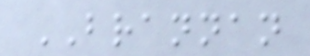BRANNAN
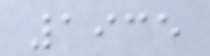1935
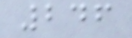246
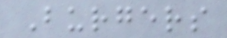Burgers
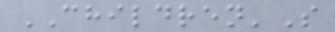CHILDREN'S
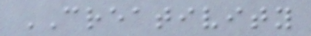CREATIVITY
